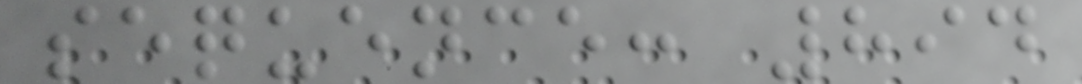sequence: 894
